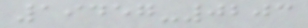19457-0203
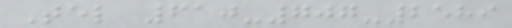Tel 610-707-2589
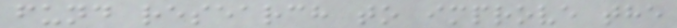fund research to improve the
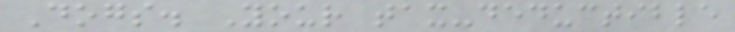Dogs. Your tax-deductible
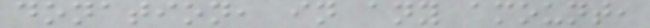donation, in any amount,
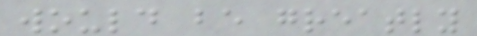would be greatly
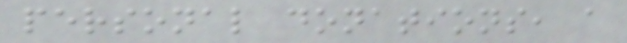personal donations, a
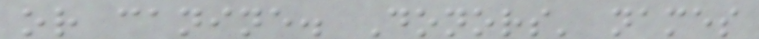or canine. Donors' names
